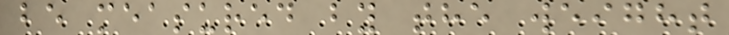be measured by the weight
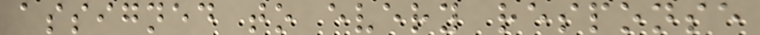assigned to every response
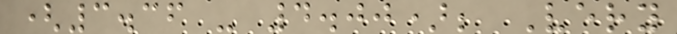(3.36 - 4.00); Very
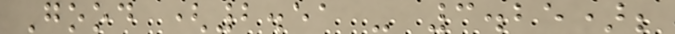Good (2.51 - 3.25);
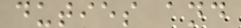duties and
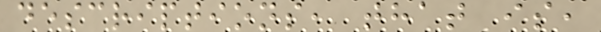descriptions, that is,
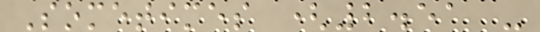Sometimes (2.51 -
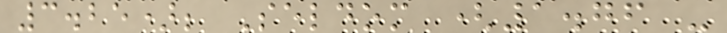3.25); Seldom (1.76 -
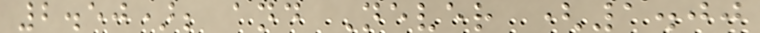2.50); and Never (1.00
